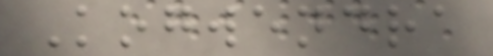Kogwendra
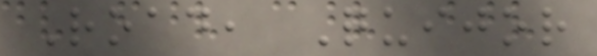Road, Quijor
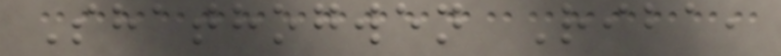Shathogwen Riba,
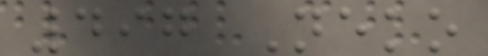497 Neko
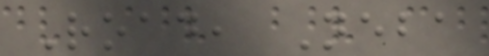Road, Neba
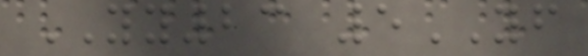YY23 5YF
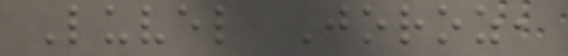Luvel Joroz,
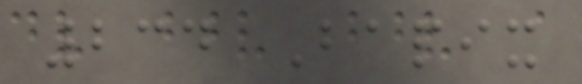234 Bapix
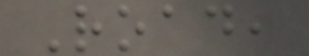Road,
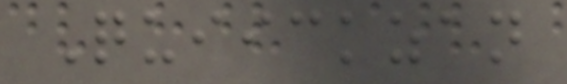Quiickzan
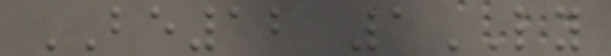BE12 1LY
